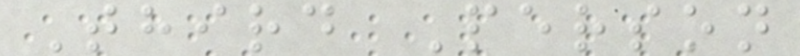Third Person
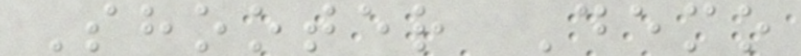Shooter Demo
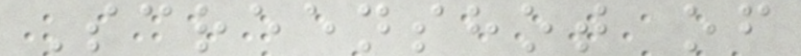Screenshot of
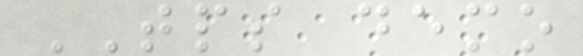TPS demo
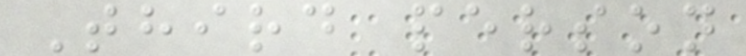Third person
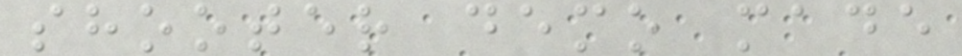shooter demo made
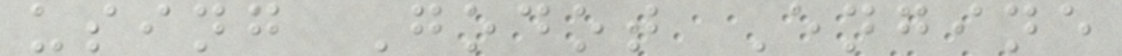using Godot Engine
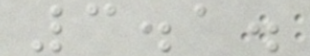3.1.
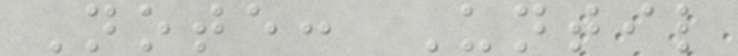Note: Until
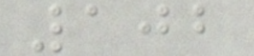102
